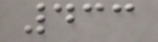433
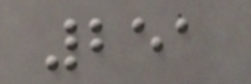251
